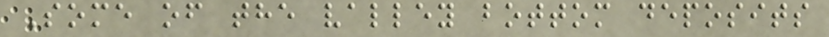Some of the valley bottom deposits
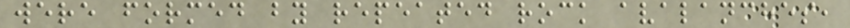were formed by repeated rock avalanches,
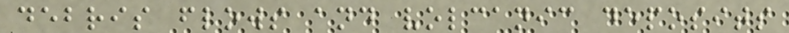debris flows and volcanic deposits
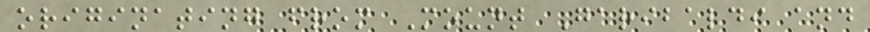originating from Mount Garibaldi and
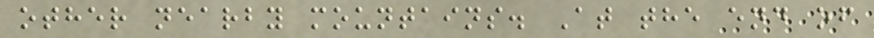other nearby mountains. At the end of
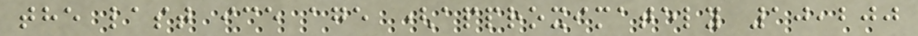the last ice age (approximately 10,200
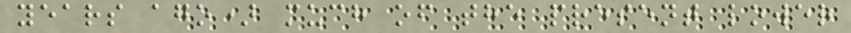years ago) much of the present lower
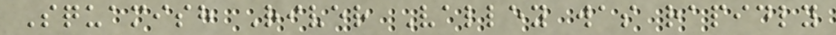Squamish River Valley was rapidly
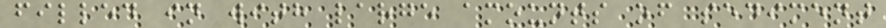filled in with large amounts of sediment
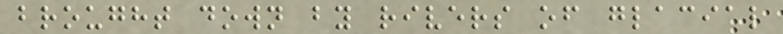brought down by rivers of glacial
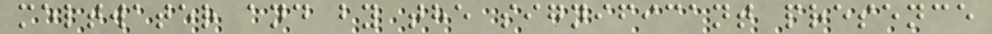meltwater and by the significant presence
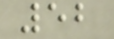52
